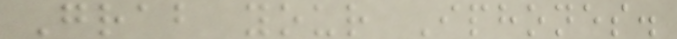Grab your Iphones.
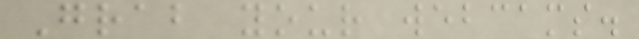Grab your webcams.
